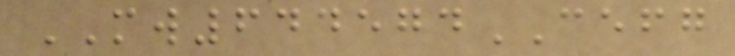MW644574CEFG
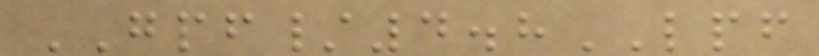GPF/4.8LPF
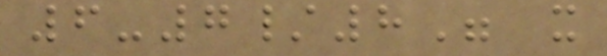6-7/8" x
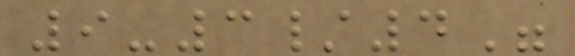9-3/4"
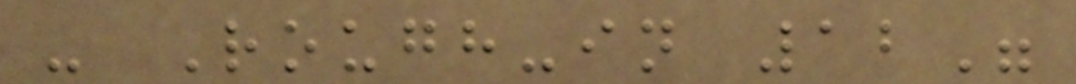- Rough-in 12"
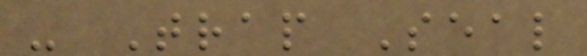- Trap Seal
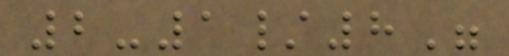2-1/8"
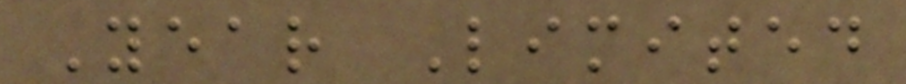Year Limited
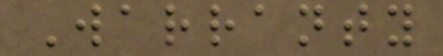Warranty
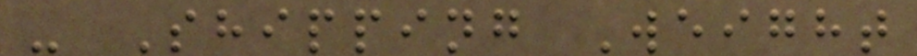- Shipping Weight
